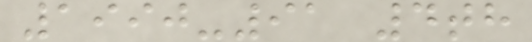1990-91 4th
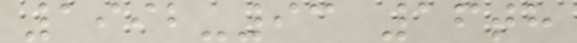1992-93 16th
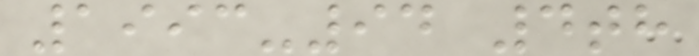1993-94 4th
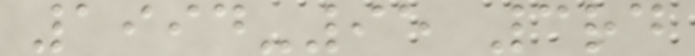1994-95 3rd
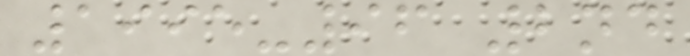1995-96 2nd
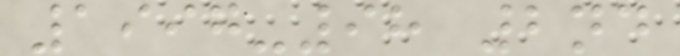1997-98 2nd
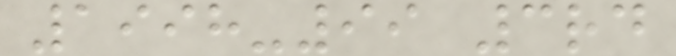1998-99 3rd
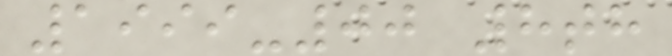1999-00 8th
